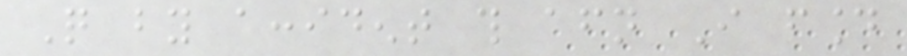Quite by accident this afternoon I found
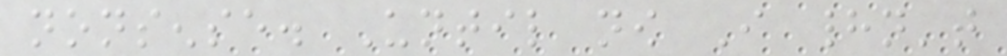nonsense. Until now I hadn't
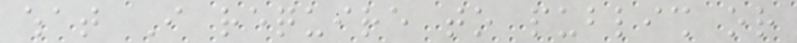what I require to publish or
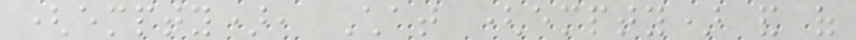(empty), Chat (empty) and of
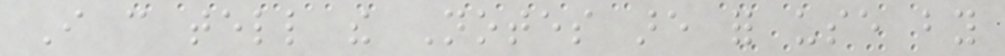I can tell the Notes are for use by
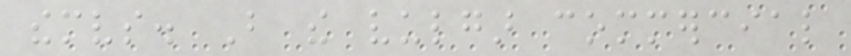themselves. But the vulgar commercial
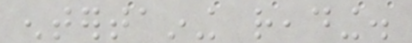entertaining reading.
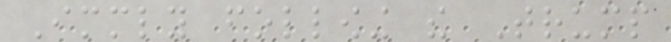Immediately following the Trump
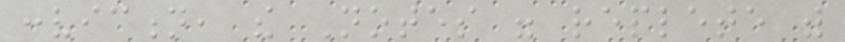conviction, the Notes were replete with
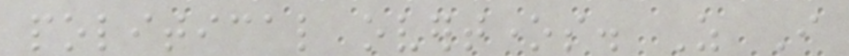political overtones. As I
